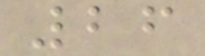26
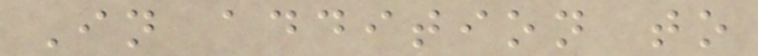In addition to
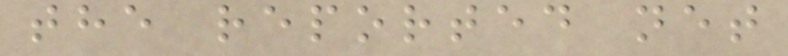the reported net
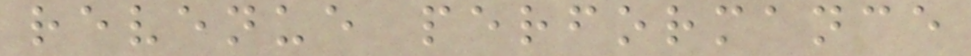revenue performance
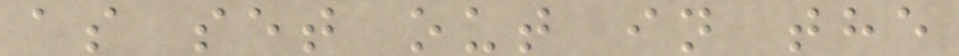as set out in the
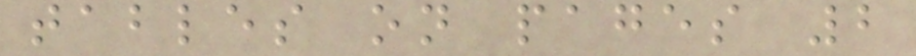tables on pages 2
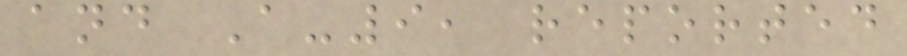and A-9, reported
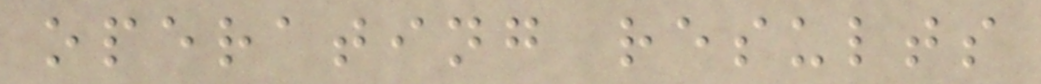operating results
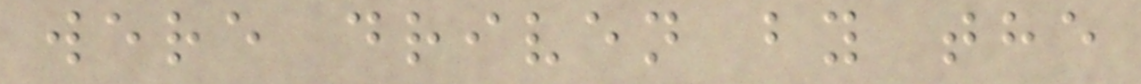were driven by the
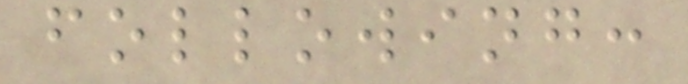following:
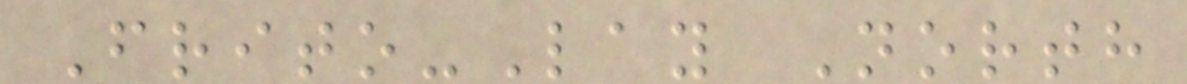Frito-Lay North
